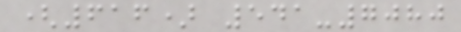(616) 541-7080
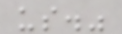us."
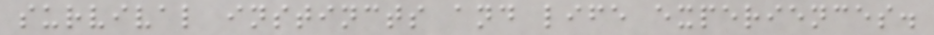survival instincts and life experiences.
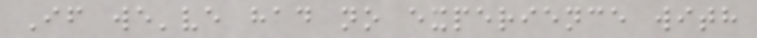If we've had no experience with
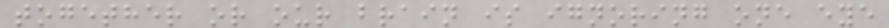together or our brain is ignoring one eye
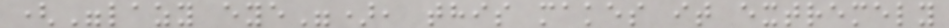("lazy eye"), this makes it extremely
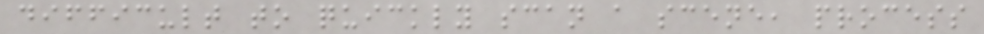difficult to quickly scan a scene, process
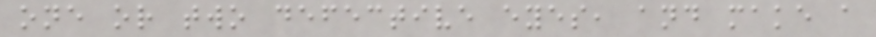one or two defective eyes, and make a
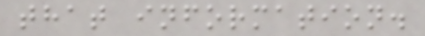that information.
